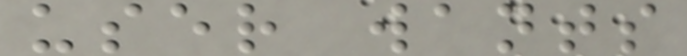user wants
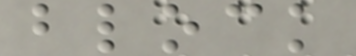block
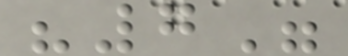"7"
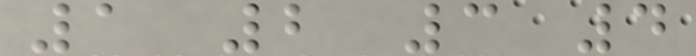1 2 3 4
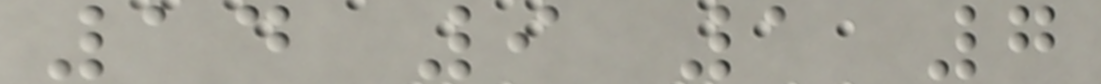14 9 1 7
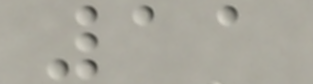11
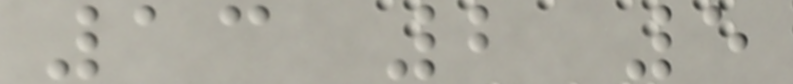13 2 5
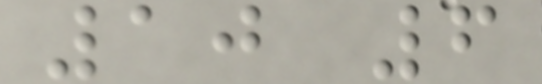10 6
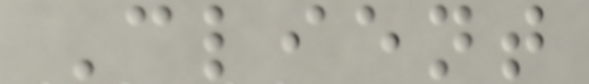Client
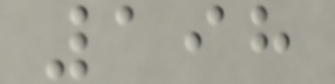198
